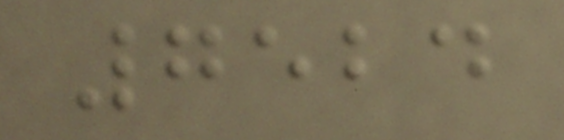7524
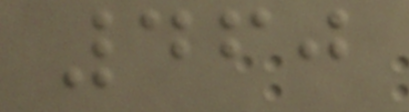460
